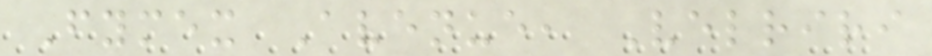Fymex Avenue, Velriri
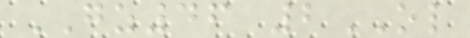GZ46 2OL
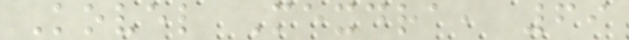Kovel Mexdra, 69
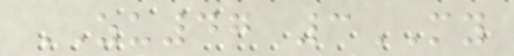ZU47 3MY
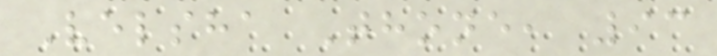Velsha Thone, 93
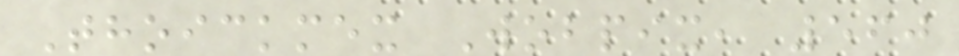Thoickmex Wobpix, 560
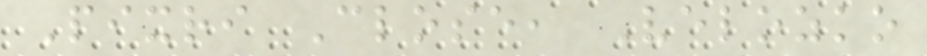Pixri Close, Velozko
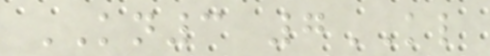KN3 7KL
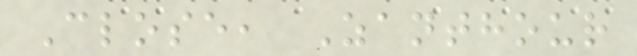Close, Zanthour
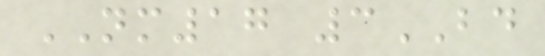NM17 3BD
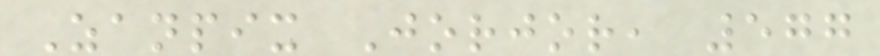Zanpix Jorjor, 577
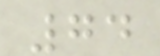74
